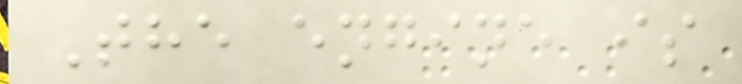The engine is
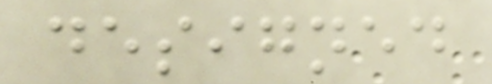designed
